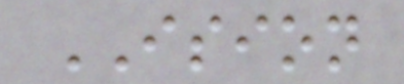ISION
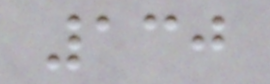130
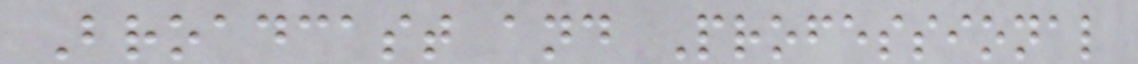Broadcast and Professional
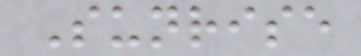Sunrise
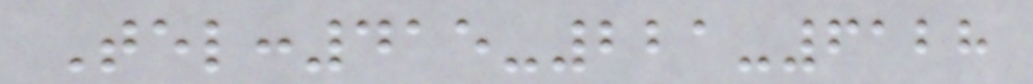Tel:415-221-6128
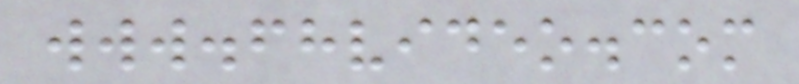www.fhvideo.com
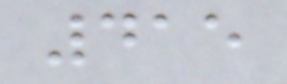415
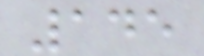145
